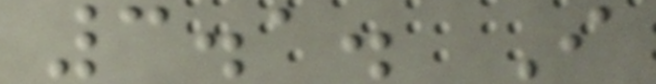3.1. I
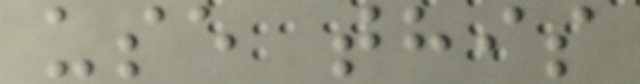use this
